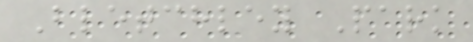Bletchley Park
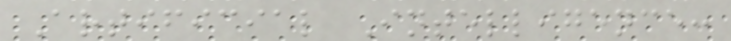Artificial Intelligence:
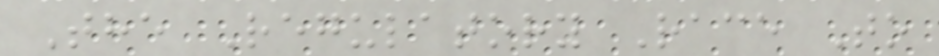The Regulatory Race To
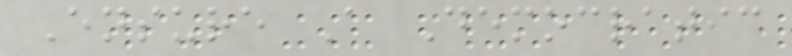Ensure A Democratic
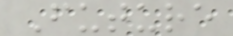Future
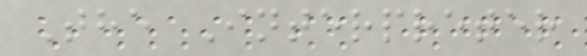The Interpreter
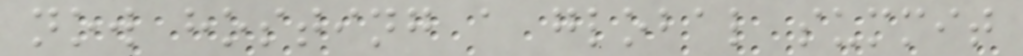now hosting a global summit
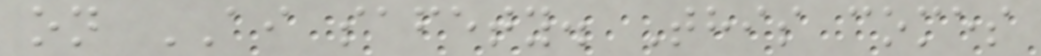on AI safety. This comes
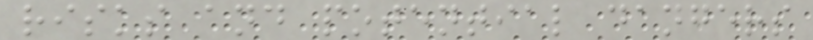risks and potential dangers
